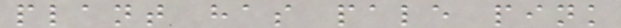plant has pale pink
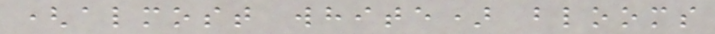(almost white) blooms
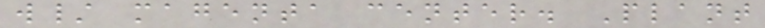w/ magenta center. Plant
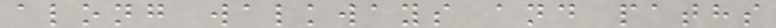along walkways and paths
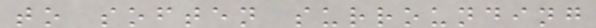to soften surrounding
